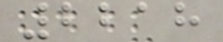2218
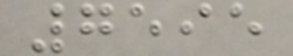7595
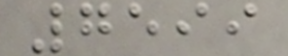7599
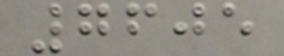7605
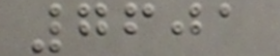7601
